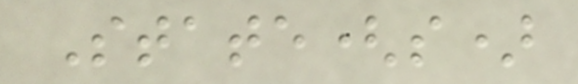State(s)
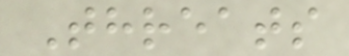Threats
